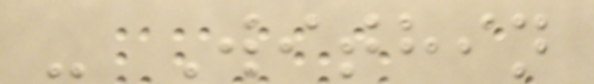- Within
